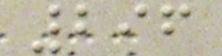296
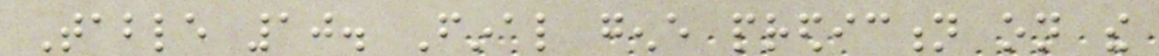Table 10. Final gene prediction on the
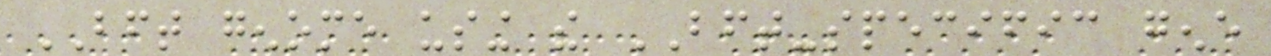BFT genome using the BFT-specific gene
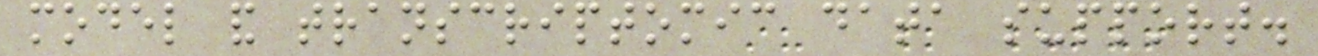model and transcriptomic data support.
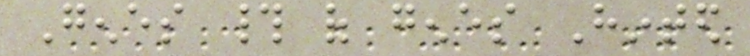Genes # of genes Hinted
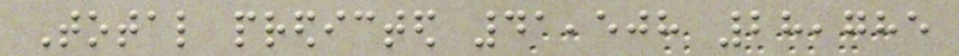Total predicted 41,508 28,785
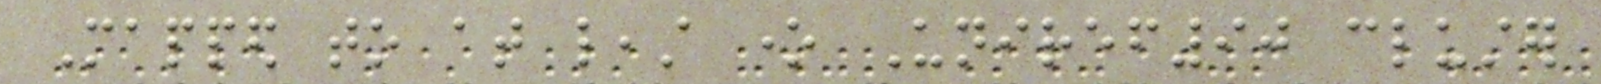Mapped to at least one Uniref90 cluster
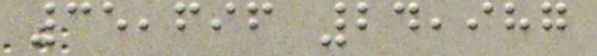35,696 24,987
